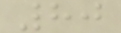80
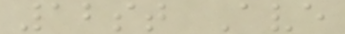12st Ave
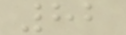82
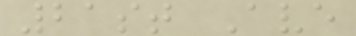21st Ave
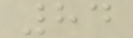84
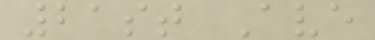21st Ave
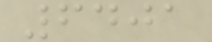6401
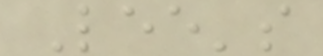Lee's
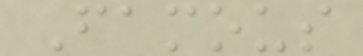Famous
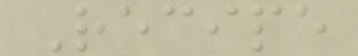Recipe
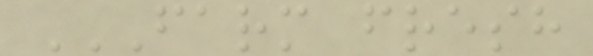FARM FRESH
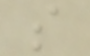s
